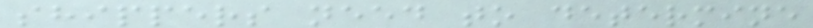shippers need to determine
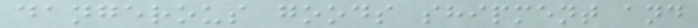dangerous goods shipment and
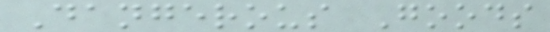Dangerous Goods
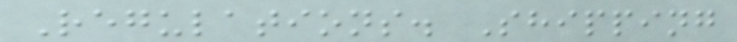Regulations. Shipping
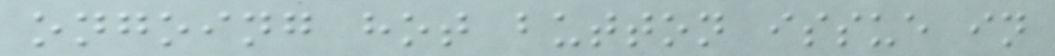ongoing hot button issue in
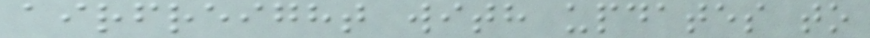airfreight with updates to
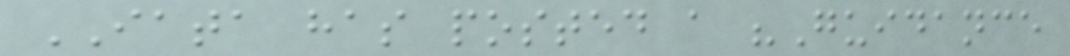IATA has posted a "Guidance
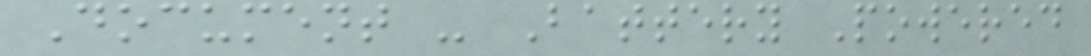Document - Battery Powered
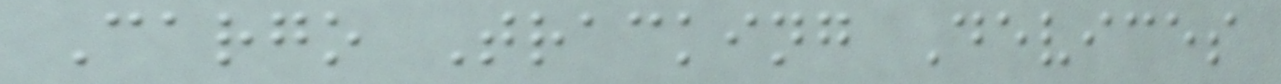Cargo Tracking Devices
